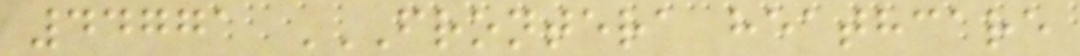44771 FRONTERA HEATHCARE
